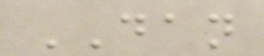DAN
